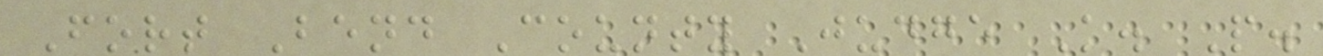Fort Bend County Judge K. P.
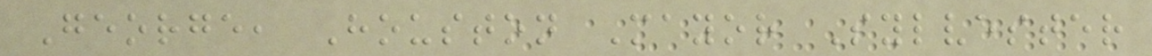George, Houston Mayor Sylvester
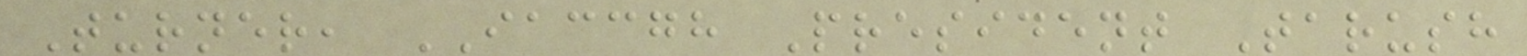Turner, IACCGH President Tarush
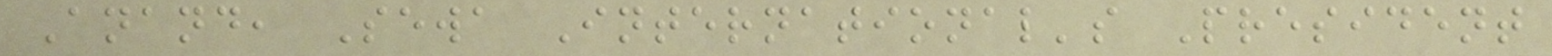Anand, Sewa International's President
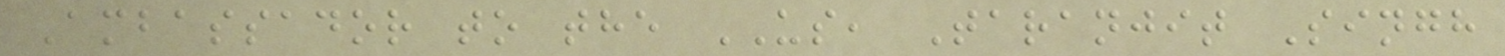Ambassador to the US, Taranjit Singh
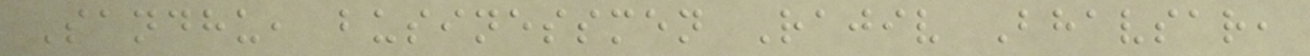Sandhu, businessmen Rajiv Bhavsar,
